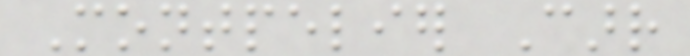Montpelier Carr
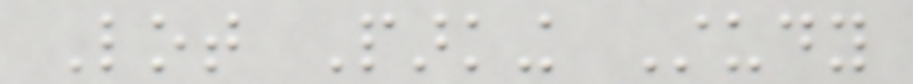Lot Parking Study
